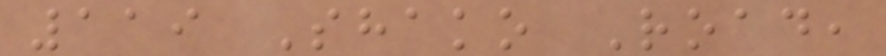119 Shako Road,
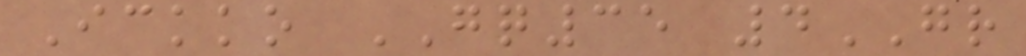Ickko GQ35 4GR
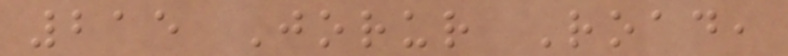215 Jorur Road,
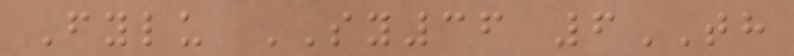Fylu SY36 6TH
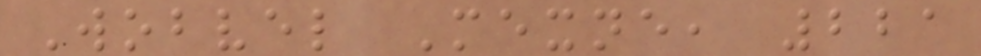Wobvel Mexne, 221
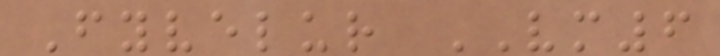Fyvelur VM6
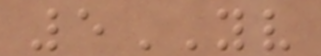5YV
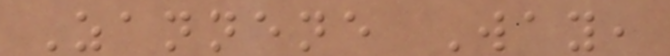Zannene Way,
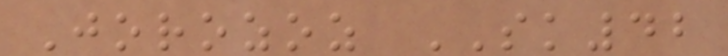Jorozoz SK42
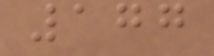177
